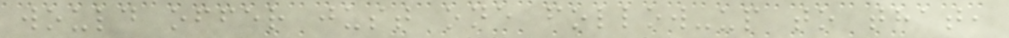would offer just one follow-up to that,
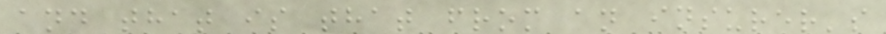and that is that from an insurer's
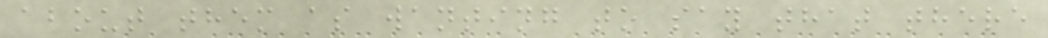about them as wanting to say that there
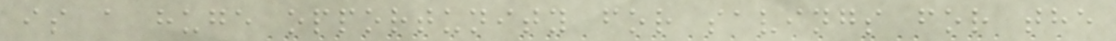is a huge opportunity for savings for the
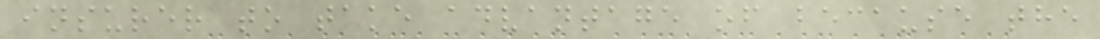insurer to take advantage of because the
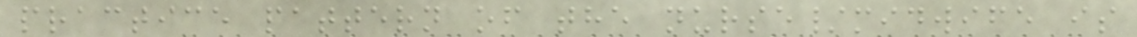practice pattern of the nurse/midwife is
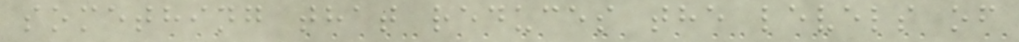something that reduces the levels of
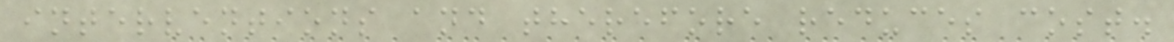interventions and therefore reduces cost.
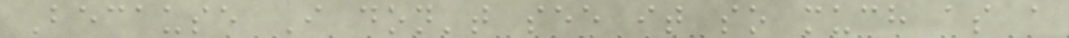Because I don't see it so much as a
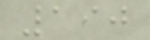190
